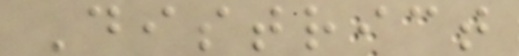District
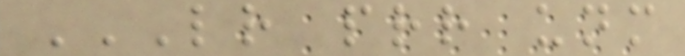LR PRR UNM
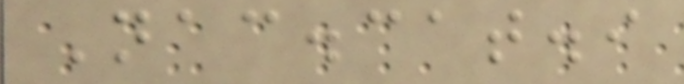Nac.cat.i
